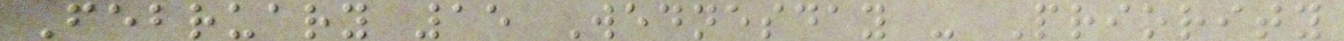February 15 Wednesday - Priority
